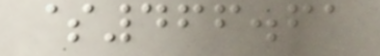$466.61
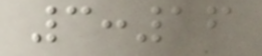3:16
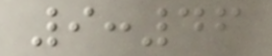9:46
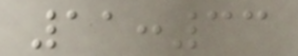11:33
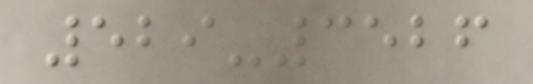529-3526
